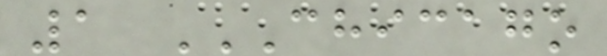1 CHICAGO
